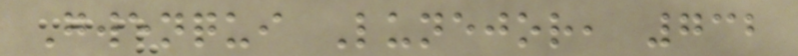Gwenqui Lunejor, 732
